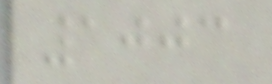1003
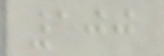100
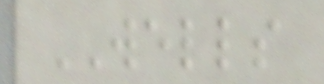WELLS
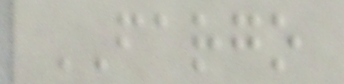FARGO
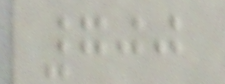700
